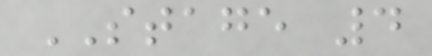STAGE 4
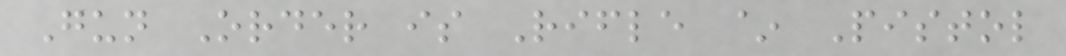Gun Order is Rifle ~ Pistol
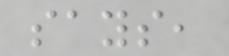says,
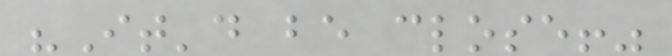"It'd be close!"
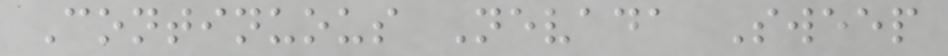Continuous Nevada Sweep
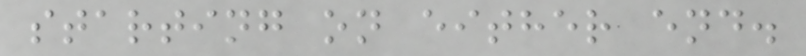starting on either end.
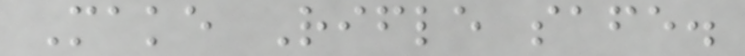Make Rifle safe.
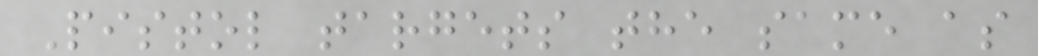Pistol targets the same as
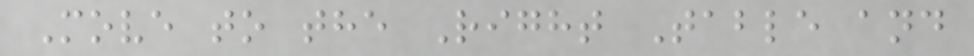Move to the Right Table and
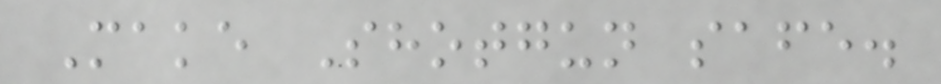Make Shotgun safe.
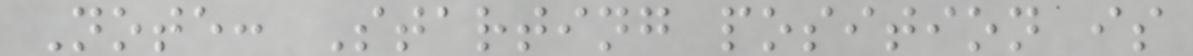Note: Starting position is
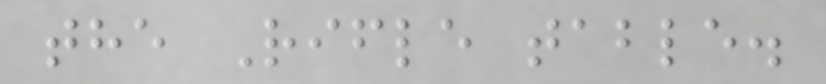the Rifle table.
